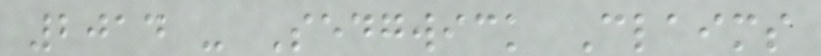2014 - Sedgwick Claims
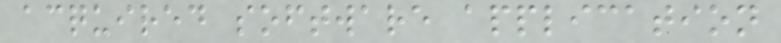acquired software application
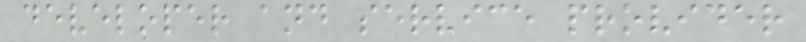developer and service provider
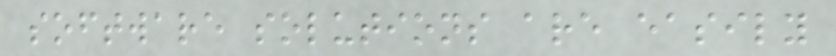software solutions are easily
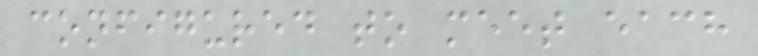configured to meet each
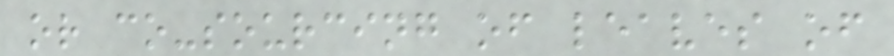or co-sourcing of leaves of
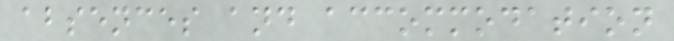absences and accommodation
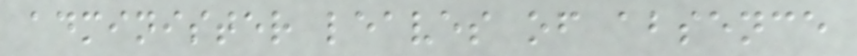administer leaves of absence
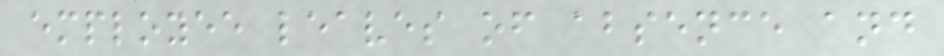employee leaves of absence and
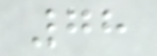78
